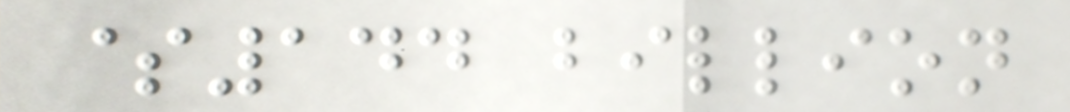$144 billion
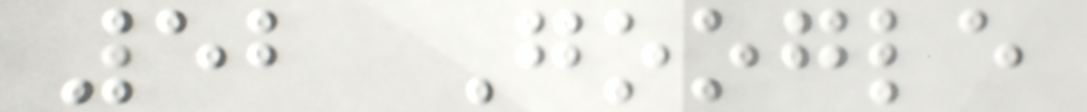52 Google
